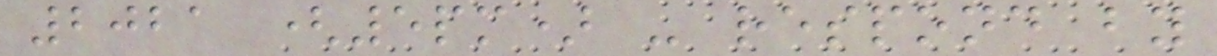2021 (5pm) - respond by
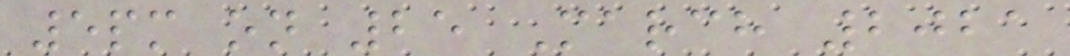5pm on 25 March 2021
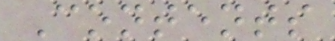Contents
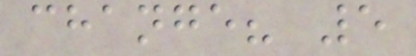change? 5
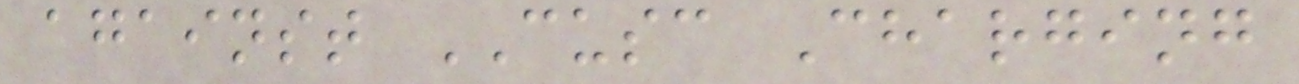against CUSC Charging
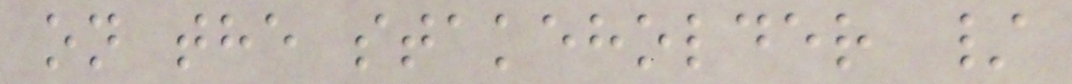on the stakeholder /
